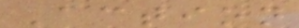Action
